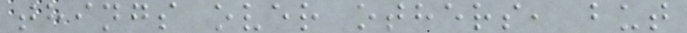things over others, but
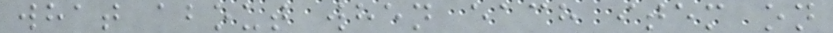what about when each item on
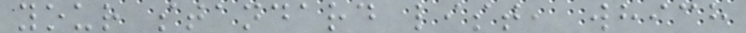your standard list, which
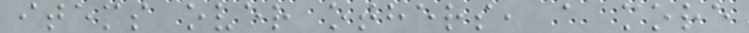items over others, a more
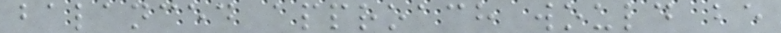balanced approach would be
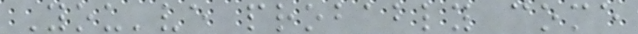You've probably come
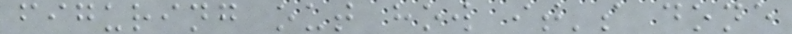figuring out how it's done
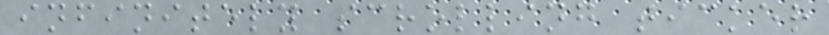infinitely scrolling ticker
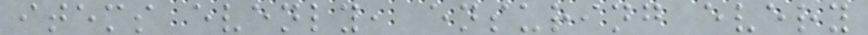items evenly, ensuring every
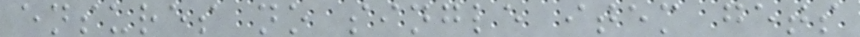ensures no single item gets
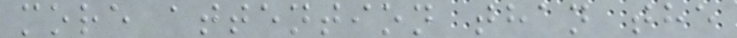more attention than the
